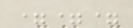===
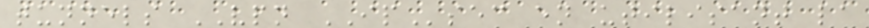tunnels VPN IPsec en utilisant la
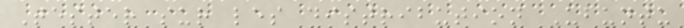Tester sur les distribution Ubuntu
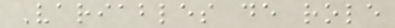Variables de role
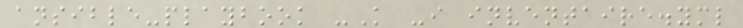ansible-playbook -K -i inventaire.yml
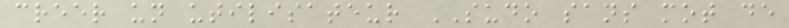creer un utilisateur SUDO sans mot de
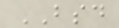BSD
